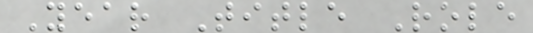Year Title Role
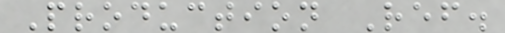Production Ref.
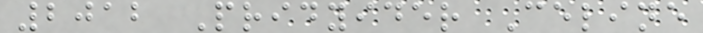2012 Pridyider Celine
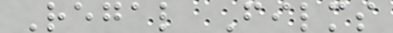Regal Films
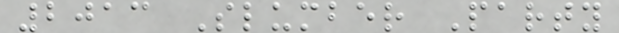2013 Slumber Party
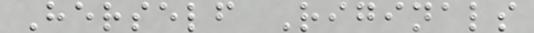Herself Riginals
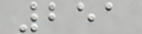251
